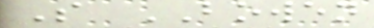S BOWEN
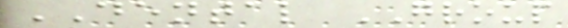DENTAL GROUP
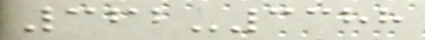362-3388
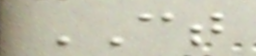CT
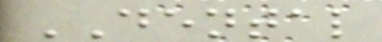DENTAL
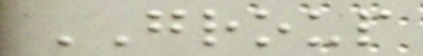GROUP
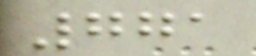771
